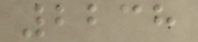2238
